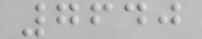7640
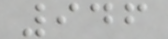946
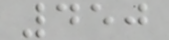450
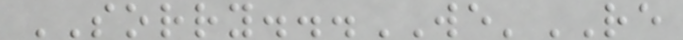SORRY...WE'RE
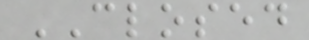CLOSED
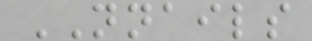NNAILS
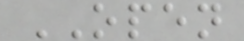OPEN
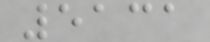5131
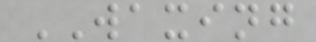WAXING
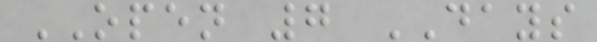OPEN 7 DAYS
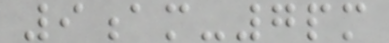9am-7pm
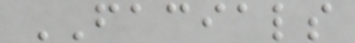FACIALS
